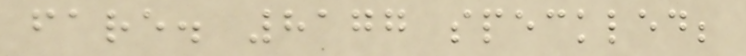fare. 8177 speckled;
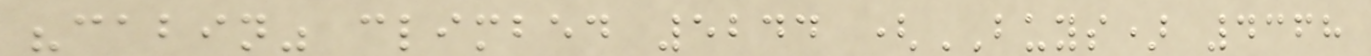"cabin" climbed 5244 (BUYS) 4368
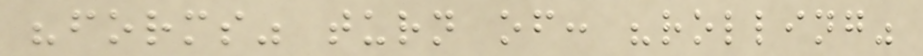"forms" turn of: "rolling"
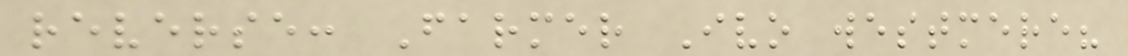reverse: Farmer Ivo westmere?
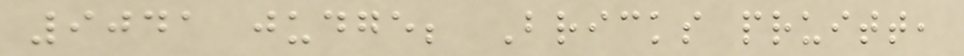9041 judge; Bricks pruitt,
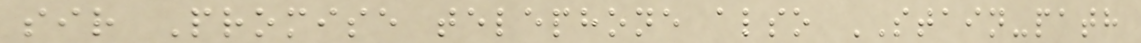sir Promise telephone also STAIN-path
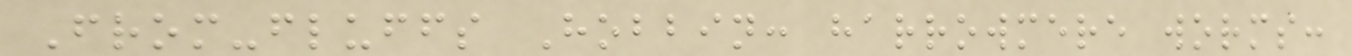From-fluffs Hobbin: harrowmere worms:
